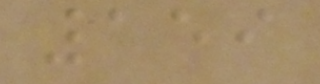159
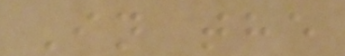In the
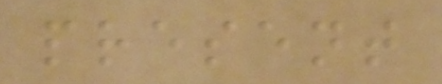present
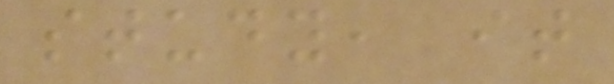study, it
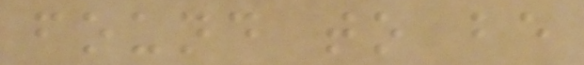found to be
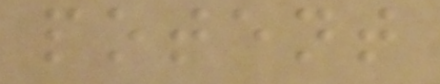potent
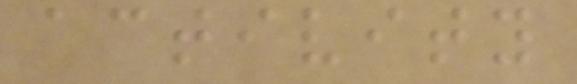activity
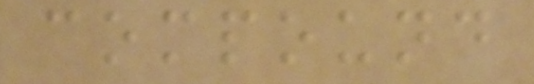compound
